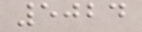5024
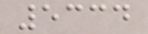5334
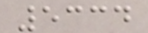5334
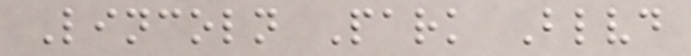Lincoln Park Blvd
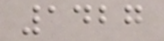1427
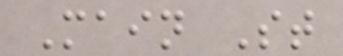Main St
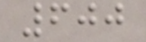600
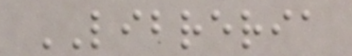LIBRERIA
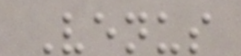Venus
